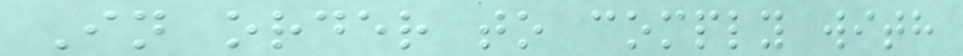In order to comply with
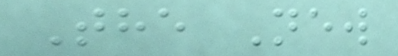The New
